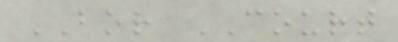BOR COURT
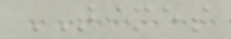TIMES
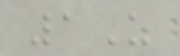1Z
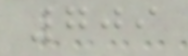709
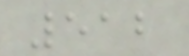512
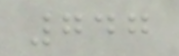747
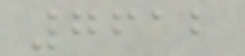7612
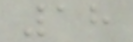18
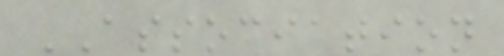ASSOCIATION
